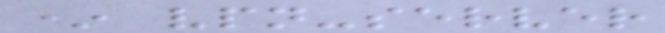* vpn-server
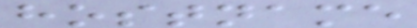hostname
